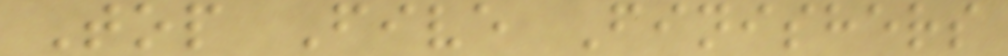Top Five Finishers
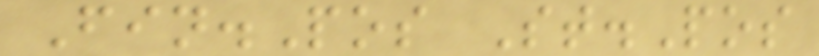Fin.Pos St.Pos
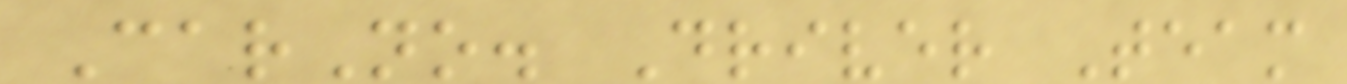CarNo. Driver Team
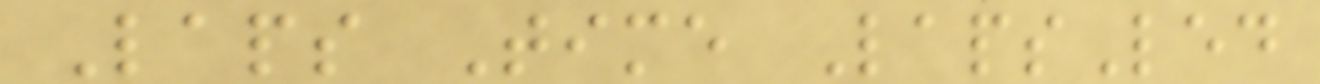Laps Time LapsLed
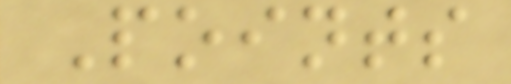Points
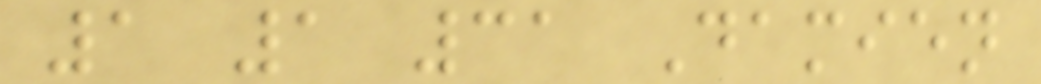1 1 31 Damien
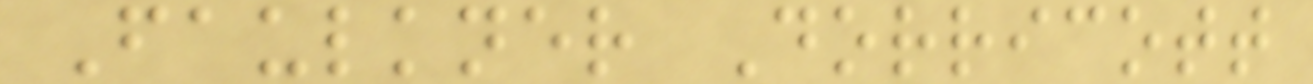Faulkner Dorricott
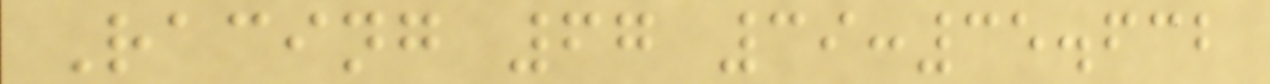Racing 67 39:35.632
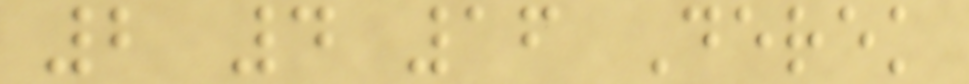2 4 16 Derek
